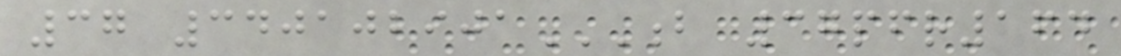37 340102901B 37PFR164
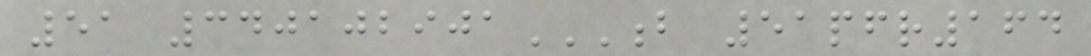51 340102901B 51PFR164
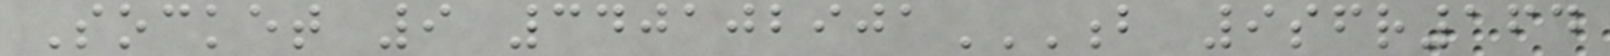Socket 9 340102901B 9SFR164
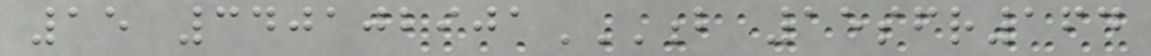15 340102901B 15SFR164
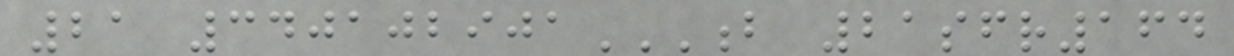21 340102901B 21SFR164
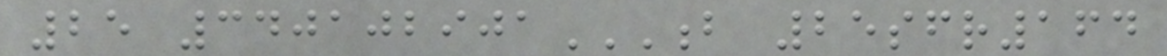25 340102901B 25SFR164
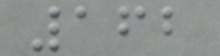162
